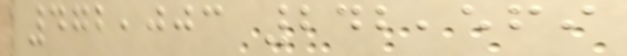472,003 242,569
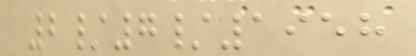2/7/1958
